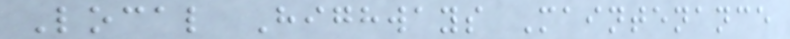Local Highways Maintenance
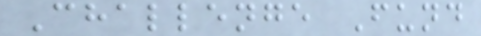Challenge Fund
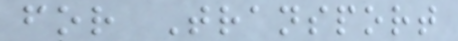for Transport
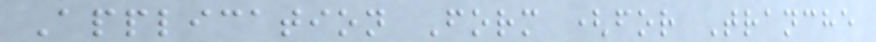Application Form (for Tranche
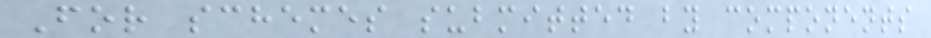For schemes submitted by components
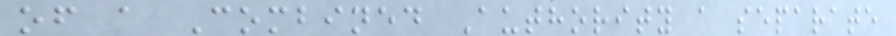of a Combined Authority a separate
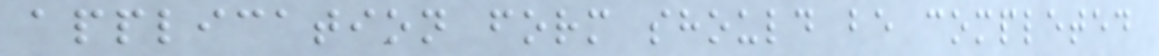application form should be completed
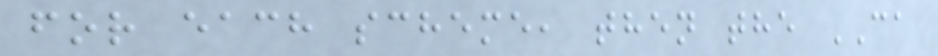for each scheme, then the CA
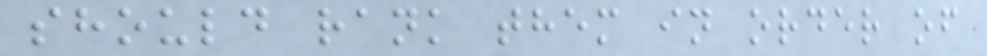should rank them in order of
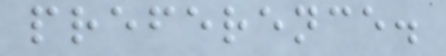preference.
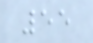55
